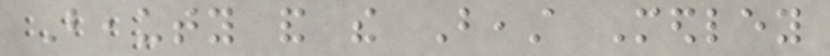Beauty and the Beast Medley
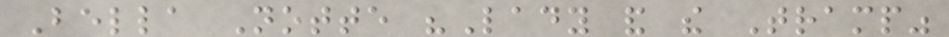Bella Notte "Lady and the Tramp"
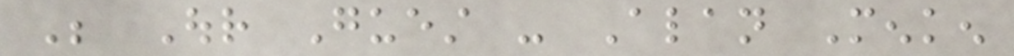Be Our Guest - Alan Menken
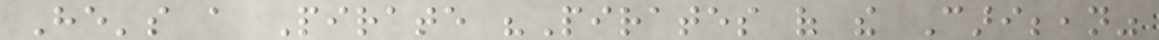He's a Pirate "Pirates of the Caribbean"
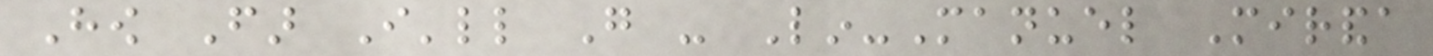How Far I'll Go - Lin-Manuel Miranda
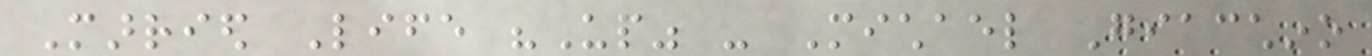Married Life "Up" - Michael Giacchino
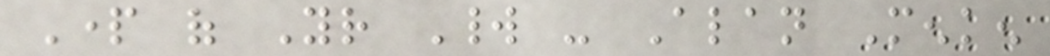Part of Your World - Alan Menken
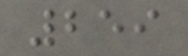259
